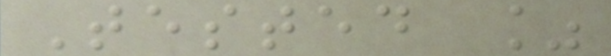Tested %
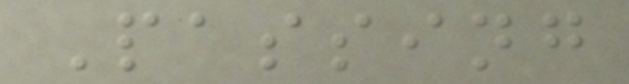Passing
